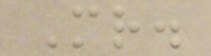Mr.
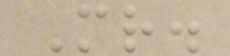Mr.
